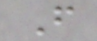F
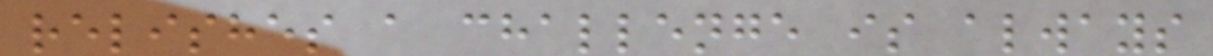relishes a challenge is always
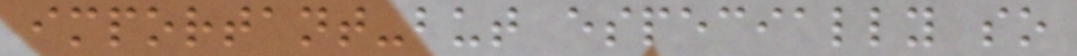important-but especially so
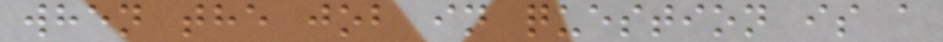when the job in question is a
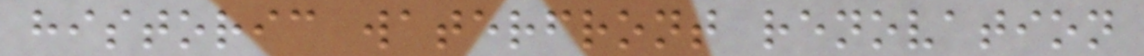historic waterfront renovation
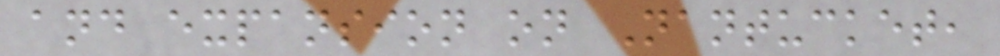and expansion on Nantucket,
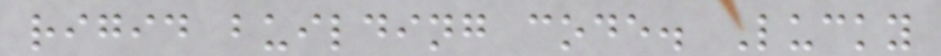rigid building code. Lucky
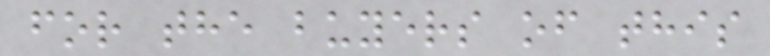for the buyers of this
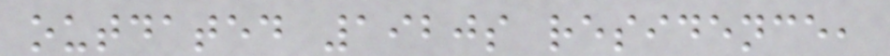outdated 1920s residence,
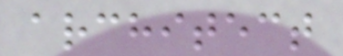architect
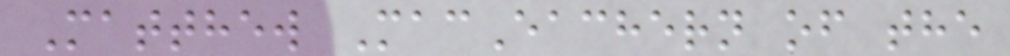Matthew MacEachern of the
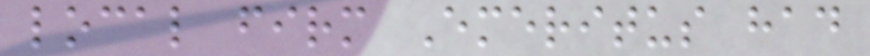local firm Emeritus had
